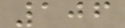106
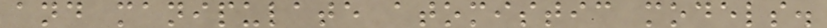and manipulate atomistic models.
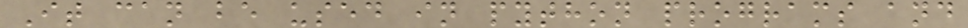It can be used in python programs and
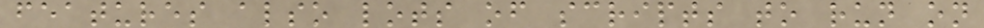features also lots of scripts to run on
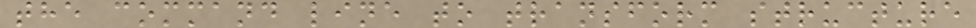the command line to transform structure
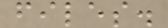files.
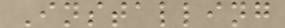Installing
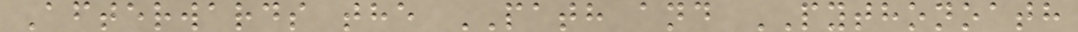Afterwards the PATH and PYTHONOATH
